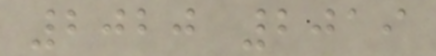2020 2019
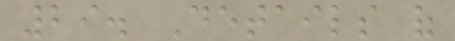29. Details of
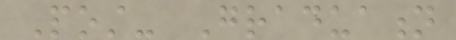Post- Graduation
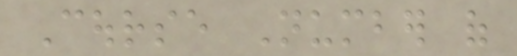Course Number of
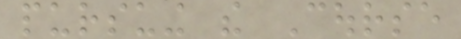pursuing the Course
